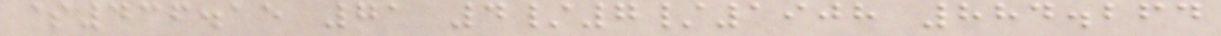$436.15 71 4/7/1908 884.264
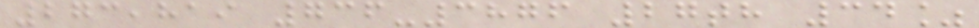273,819 736-3876 27th 34%
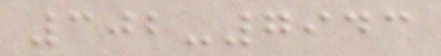302-7943
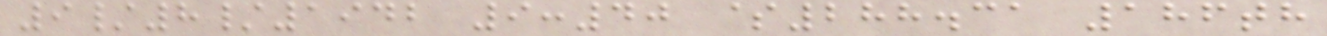9/8/1942 9:40 $288.31 186th
